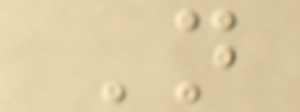N
